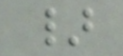}
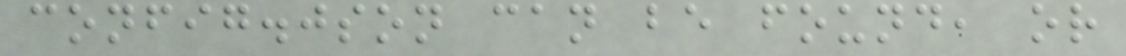config.json can be found, or
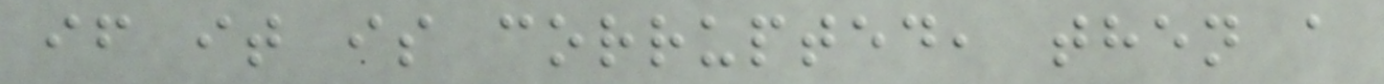if it is corrupted, then a
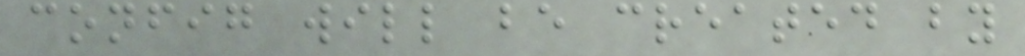config will be created by
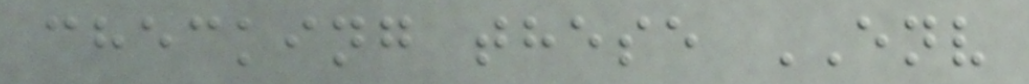checking these ENV
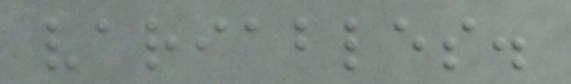variables.
